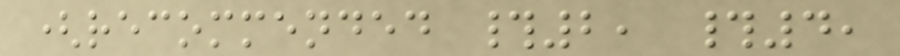(recommended #2, #4,
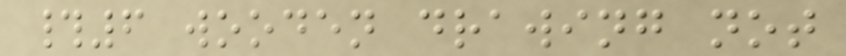#6 wooden drawing not
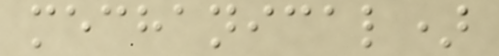mechanical)
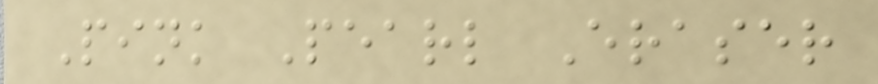Pink Pearl Eraser
